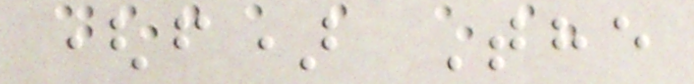(f) The
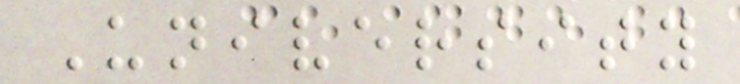University
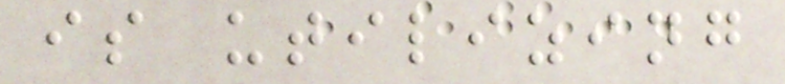is utilizing
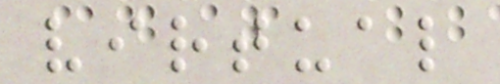virtual
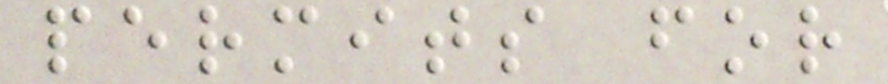permits for
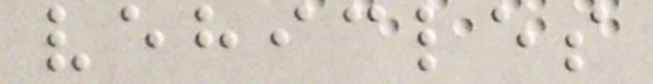vehicles
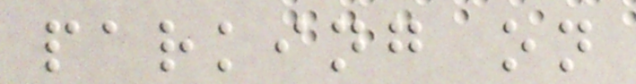parking on
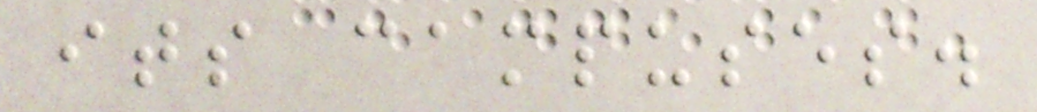its campuses.
